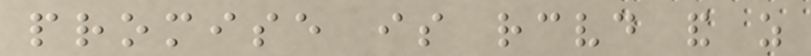promise is received and as
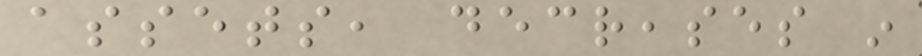assets, decreases in
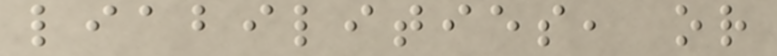liabilities, or
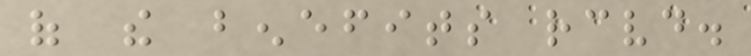of the benefits received.
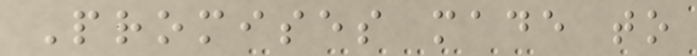Promises made to
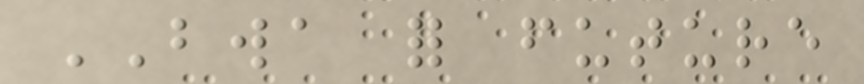BWA for future
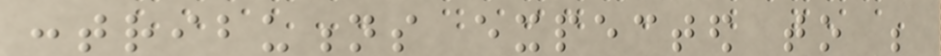contributions expected to be
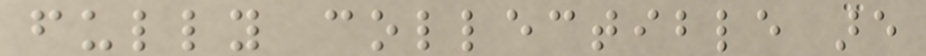fully collectible are
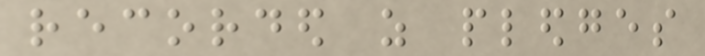recorded as pledges
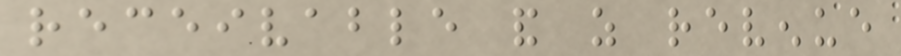receivable and as revenue
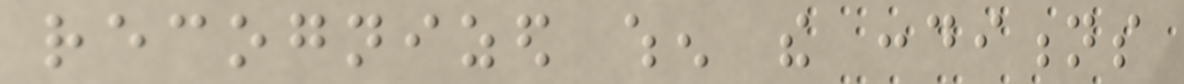recognized when the conditions
